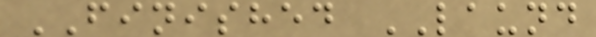FINISHED LAUND
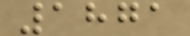1871
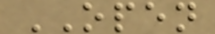OPEN
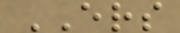ERS
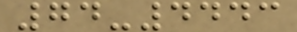74-4443
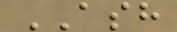ASH
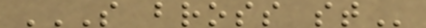S BROSS ST
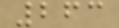263
